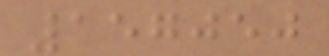157050
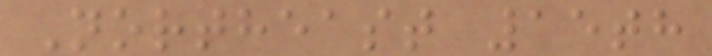Northeast 15th
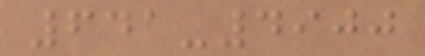641-4900
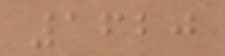1620
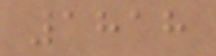1818
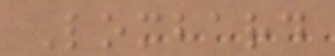Lombard
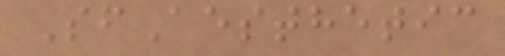SfAesthetic
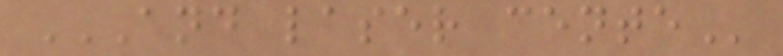AND LASER CENTE
